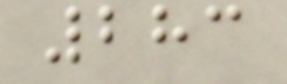283
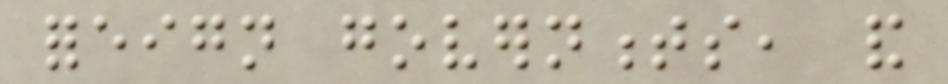foreign governments, and
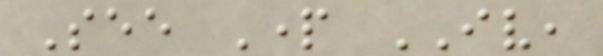See Part IV,
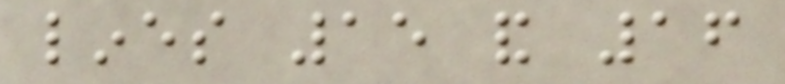lines 15 and 16
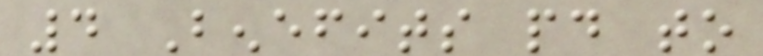4 Benefits paid to
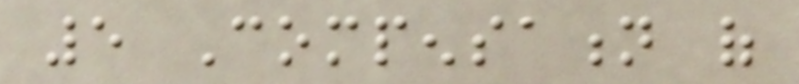5 Compensation of
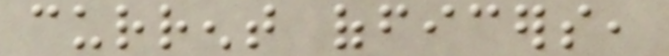current officers,
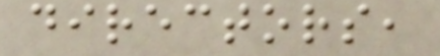directors,
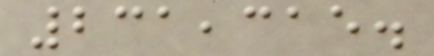231,315.
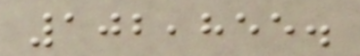102,855.
